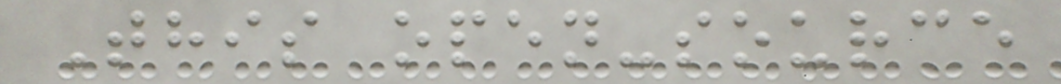This open-source
